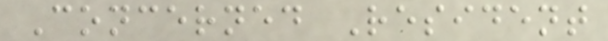Concerned Resident
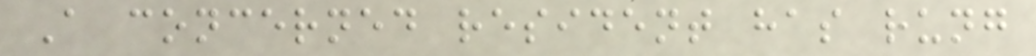A concerned resident has rung
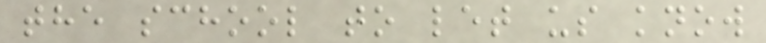the school to let us know
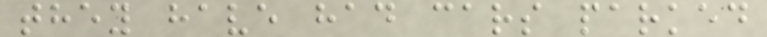they have had cars parked
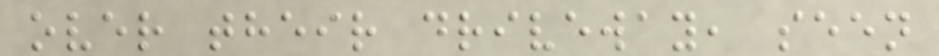over their driveway, seen
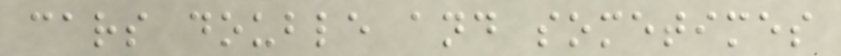cars double and sometimes
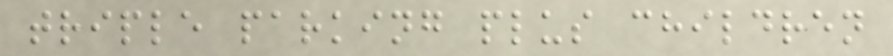triple parking plus children
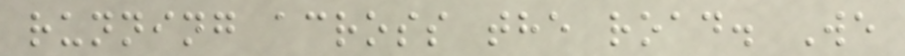running across the road. We
